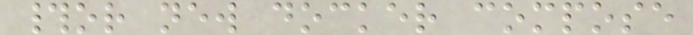#or new docker compose
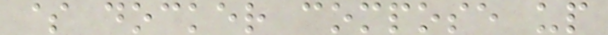$ docker compose up
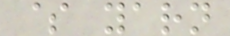$ yarn
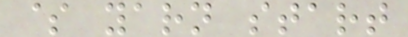$ yarn start
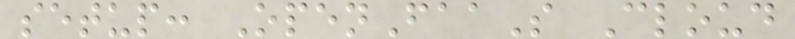setup: OpenFaaS Cloud
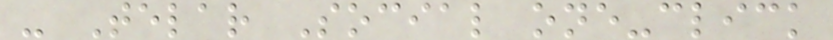- Telar Social one-click
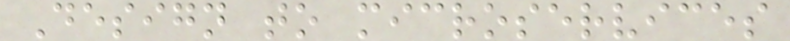Design to microservices
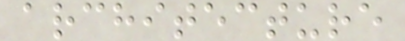architecture
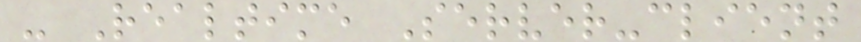- Realtime Server-client
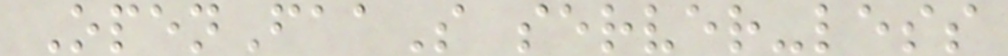OpenFaaS server-less
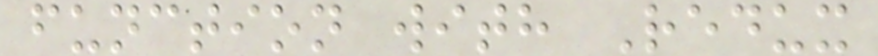function with Redux
